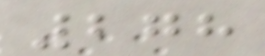278
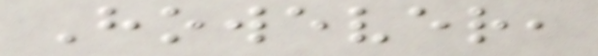However,
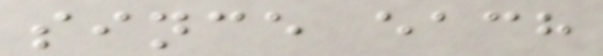since each
